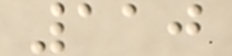110
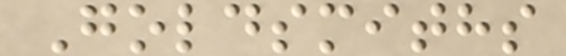Goldsmiths
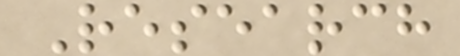Research
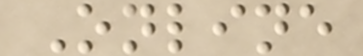Online
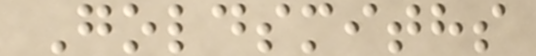Goldsmiths
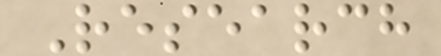Research
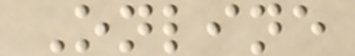Online
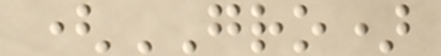(GRO)
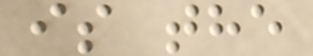is the
